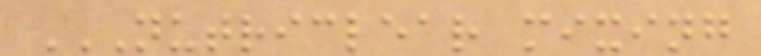NUTRICLEAR MIXING
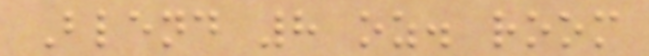Blend 8 oz. room
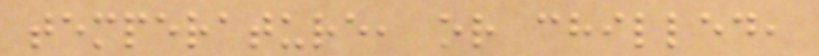temperature, or chilled,
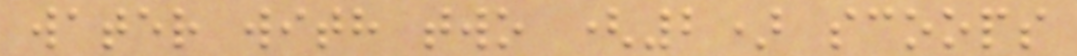water with two (2) scoops
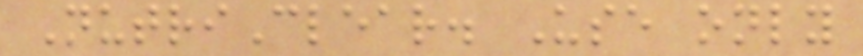NutriClear. Use only
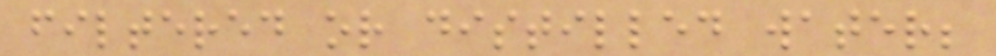filtered or distilled water;
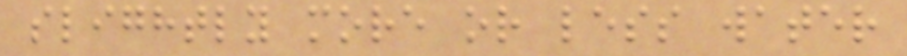slightly more or less water
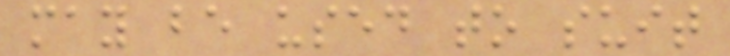may be used to suit
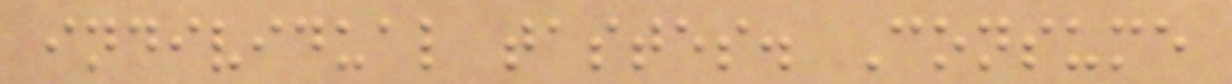individual tastes. Consume
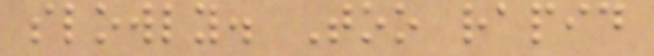slowly. Too rapid
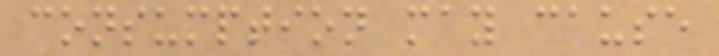consumption may cause
